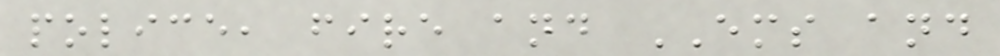police, fire and EMS and
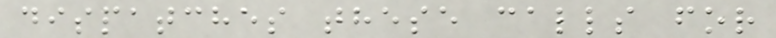dispatches these calls for
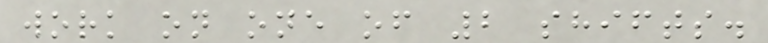work on one of 2 shifts.
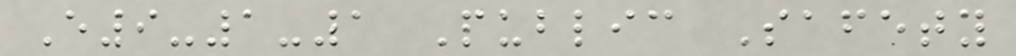E9-1-1 Public Safety
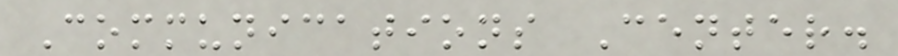Communications Center.
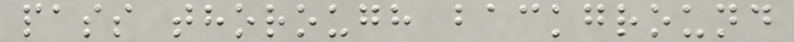pass thorough background
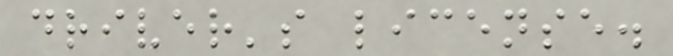driver's license.
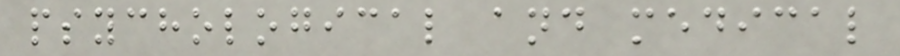psychological and medical
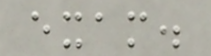exam.
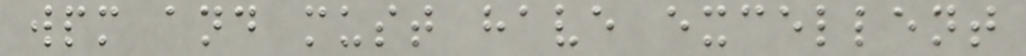wpm and must have excellent
